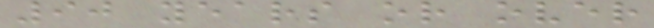90 years or over
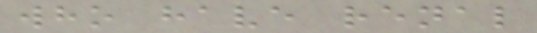who have renal
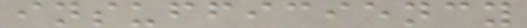insufficiency
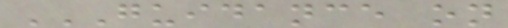GUIDANCE ON
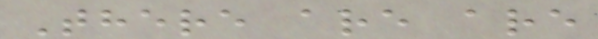There are are
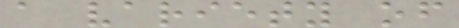a variety of
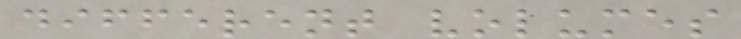different volumes
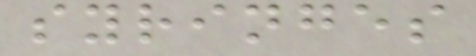syringes
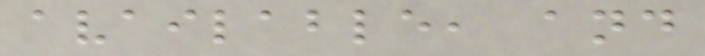available, and
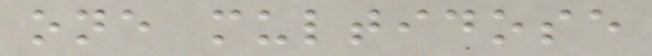one multidose
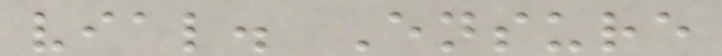vial. Ensure
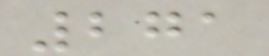271
